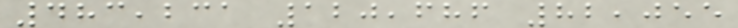483,231 120,686 82,055
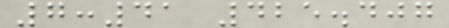7:41 425.407
